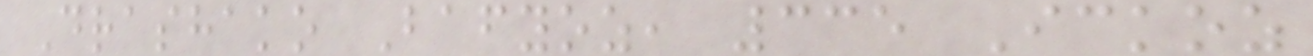Drashako Bafyoz, 335 Ickoz
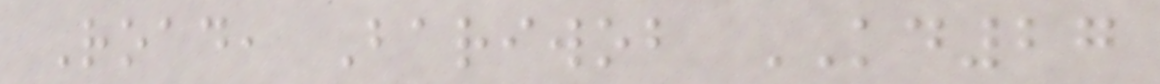Road, Bariwob KD27
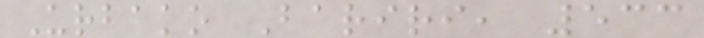Urbako Bariri, 533
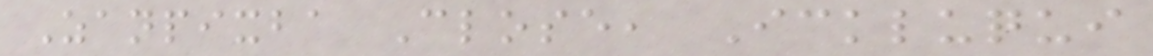Zanpixba Close, Ickluqui
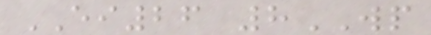EI26 8WP
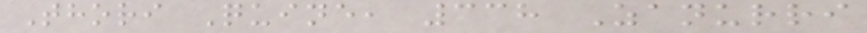Thori Quine, 338 Zanurri
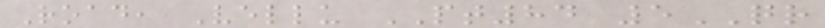Road, Vellu PT84 5QR
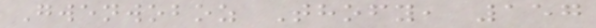Gwenwoboz Thofy, 157
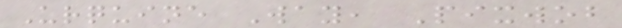Urquine Way, Pixwob
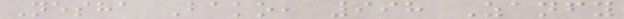Nesha Bako, 998 Zanfy
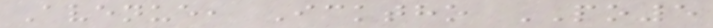Avenue, Icktho PO5
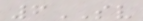6SV
